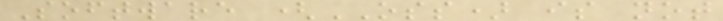Software (OSS) is not
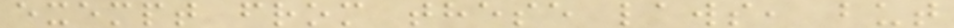exempt from these laws, but
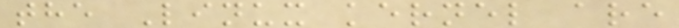the Linux kernel are
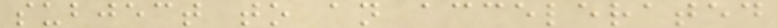subject to an accelerated
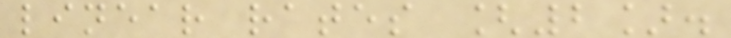linear rates [2].
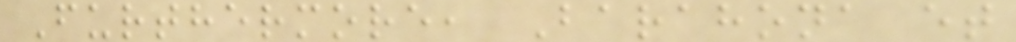Furthermore, Barahona et
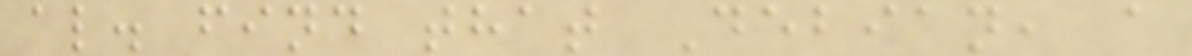al. find that Debian, a
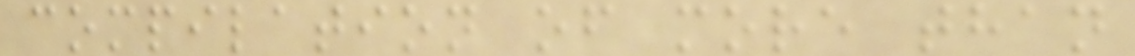compilation of more than
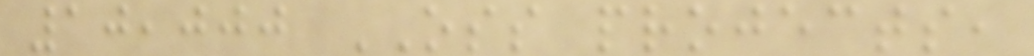10,000 OSS projects,
